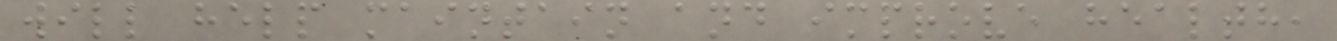will help maintain and improve health,
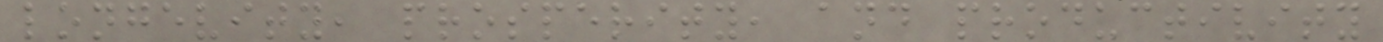longevity, prosperity, and productivity
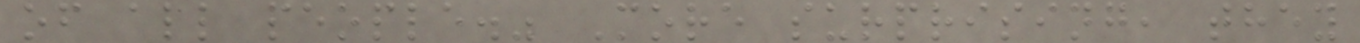of all people." More surprising, they
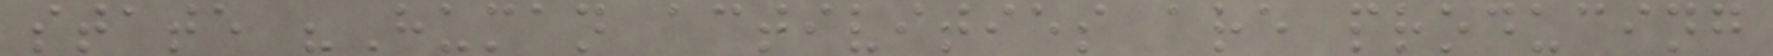state "Human activities are producing
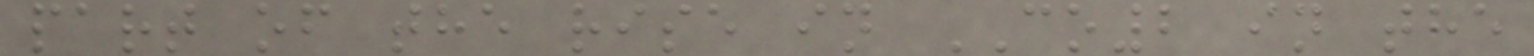part of the rise in CO2 in the
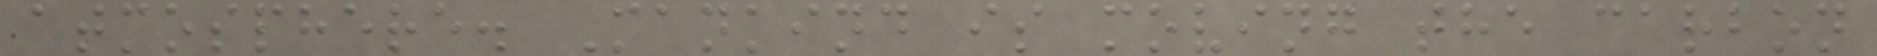atmosphere. Mankind is moving the carbon
